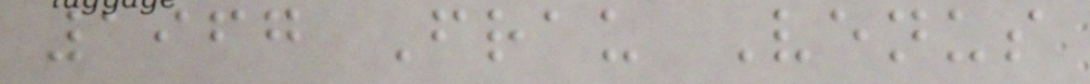1967 Frau Venus
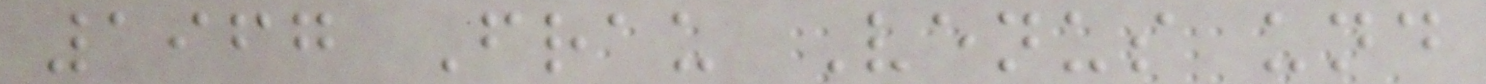1967 Frau Venus und
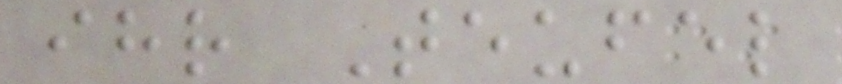ihr Teufel
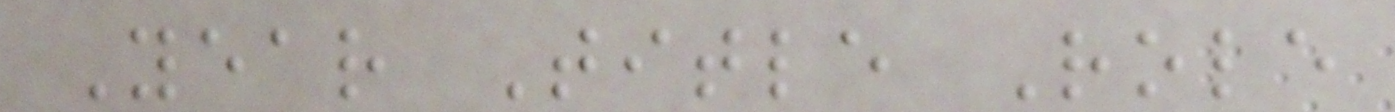Year Title Role
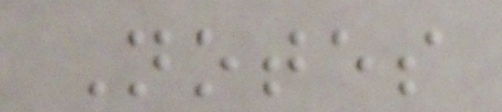Notes
